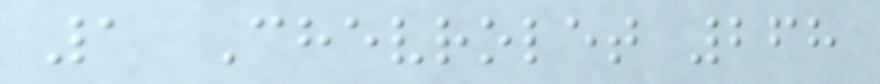1 Chevrolet 268
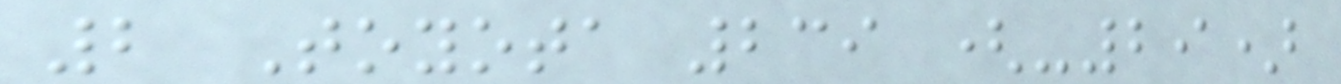2 Toyota 239 (-29)
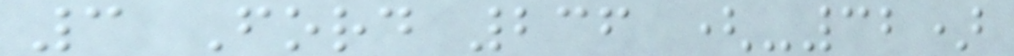3 Ford 236 (-32)
